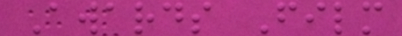Awards Film
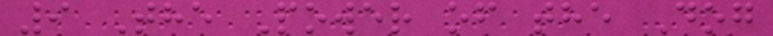9 The Power of the Dog
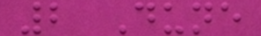2 Dune
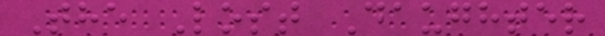The Lost Daughter
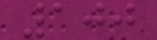100
